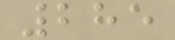285
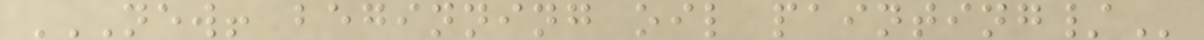NEW! BEGINNING OIL PAINTING/
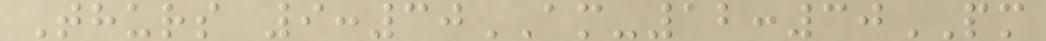Thurs 9:30AM-12:30PM
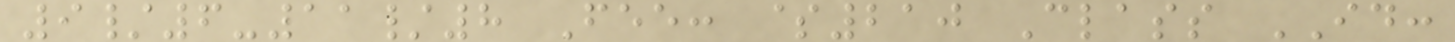9/6-11/8 Fee: $210 Class ID:
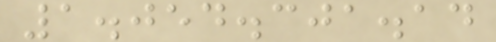1.054.301.14
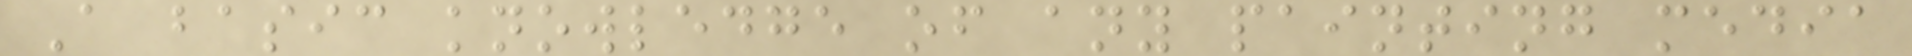A basic knowledge of any painting media
